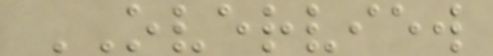OVERVIEW
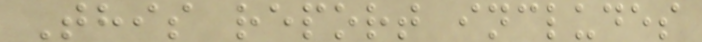This report includes
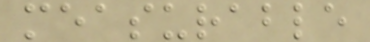measurable
